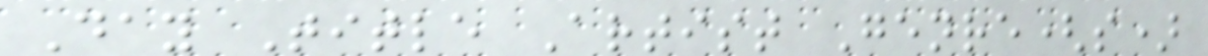Day Title Artist Genre(s)
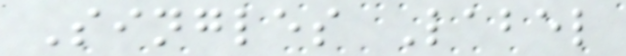Singles Label
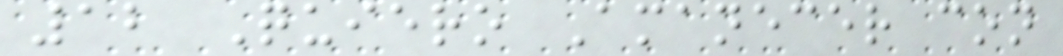12 Quiero Amanecer con
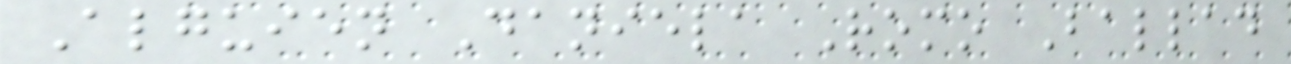Alguien Daniela Romo Ballad
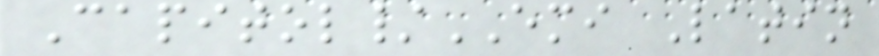Capitol/EMI Latin
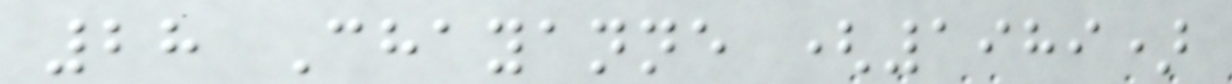28 Chayanne (1989)
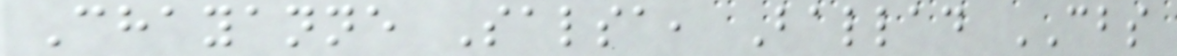Chayanne Salsa, Ballad CBS
